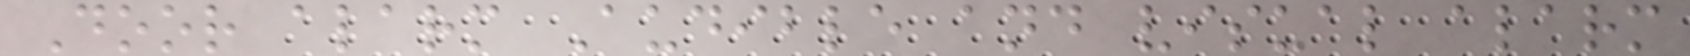Door alarm Audible and visual alarm
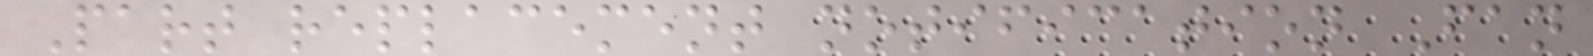Part replacement notification Fan
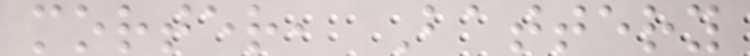morter, Battery
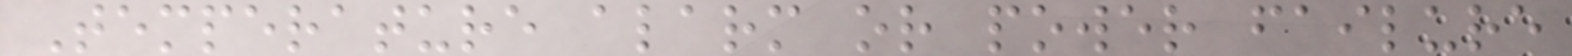Temperature alarm or power failure
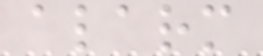alarm
